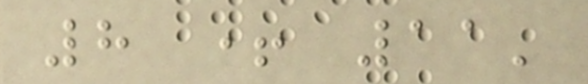8 + 11'
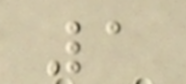1
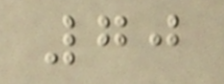70
